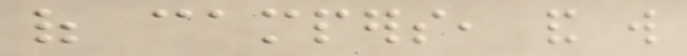of campers, and will
